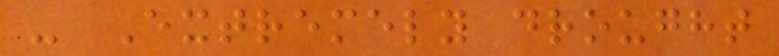- Extremely drought
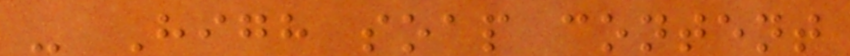- High soap content
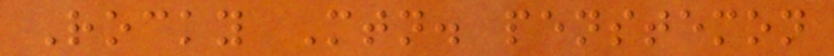Rocky Mtn. penstemon
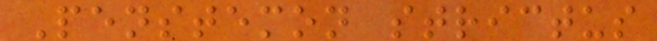Penstemon strictus
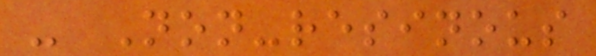- Non-resinous
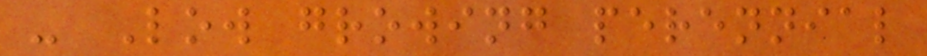- Low growing perennial
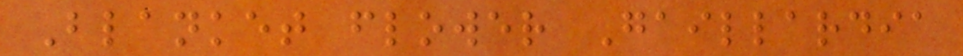Blanket flower Gaillardia
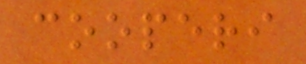cooperi
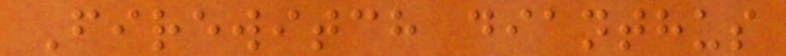Firewitch dianthus
